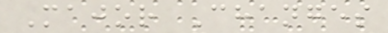Major Changes
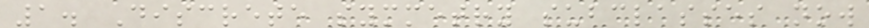1. Discrete symmetry subclasses now
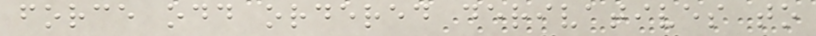force odd ordered derivatives to
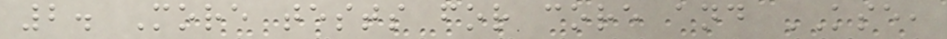2. More tests for core and KSE,
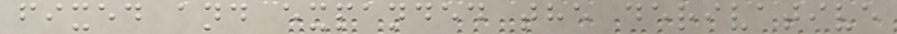fixed and expanded the derivative
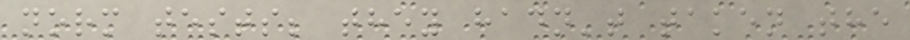norm tests; they hadn't taken the
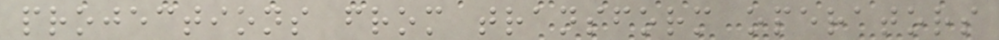projections from transform operators
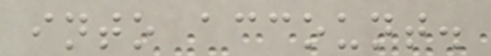into account.
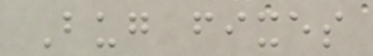Bug fixes
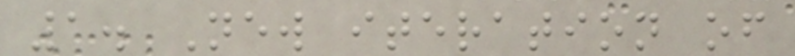1. New iteration of
